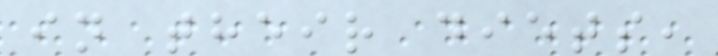in their diets,
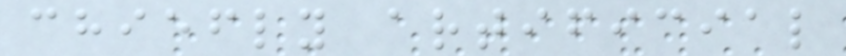chiefly artificial
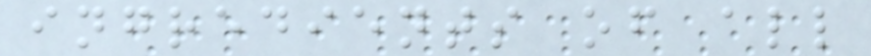ingredients of all
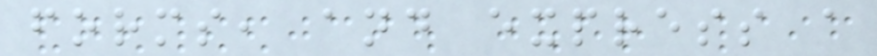forms, and express a
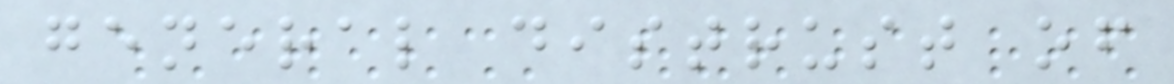general distrust of
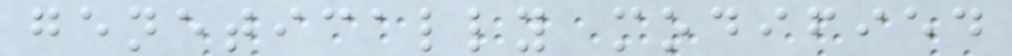genetically modified
